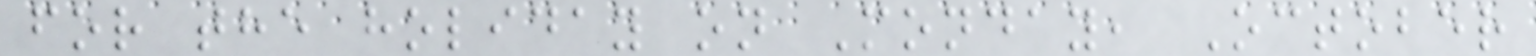for the holiday on Monday, October
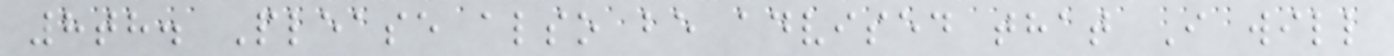8th. Please also be advised that I will
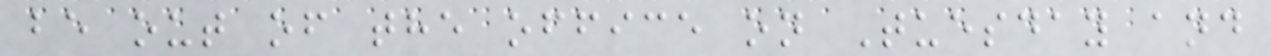be out of the office on Tuesday and
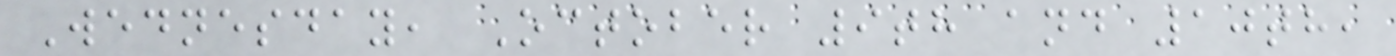Wednesday, October 9th and 10th,
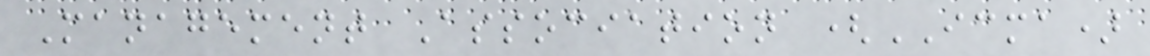Management Association (ICMA)
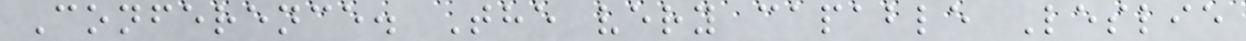Conference. The very capable Leslie
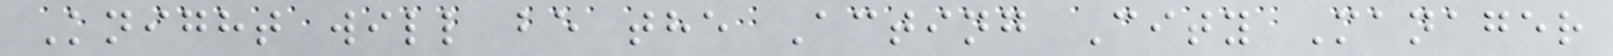Knight will be the Acting City Manager
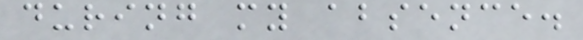during my absence.
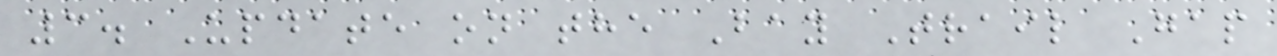3. Update on the Bay Trail Gap
